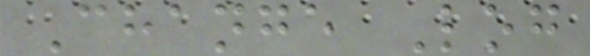Change Log
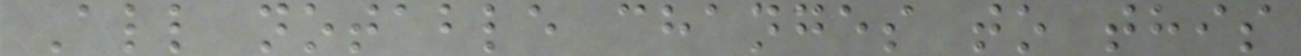All notable changes to this
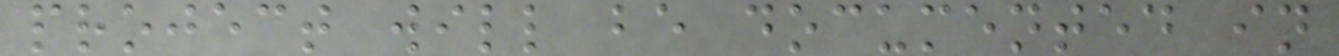project will be documented in
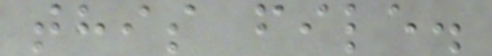this file.
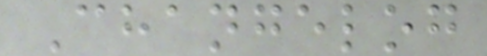Changelog
